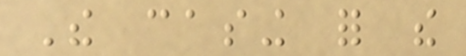The casing for the
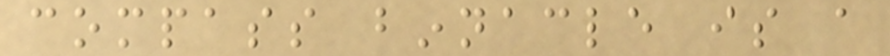compass binnacle is a
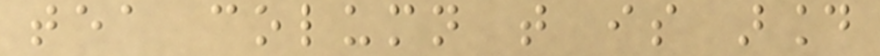tea column that is around
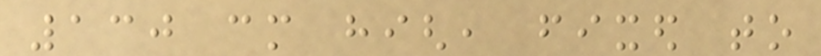130 cm high, fixed to
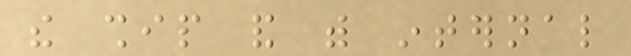the ship and with internal
